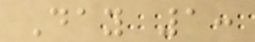Day 1:
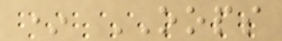* OOPS
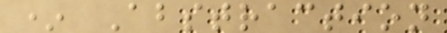* Abstraction
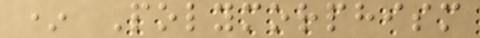* Polymorphism
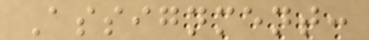Assignment:
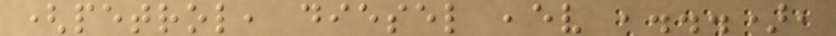(petrol, diesel ,ev ,...),
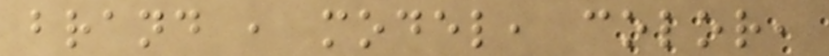brand , model, color,
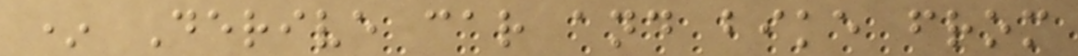* Derive car and bike from
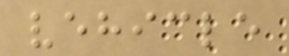vehicle
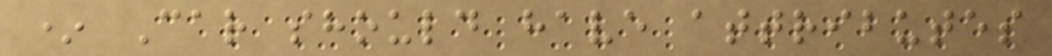* Car should have attributes
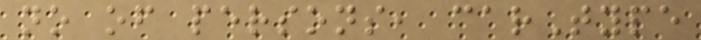no of persons, carType
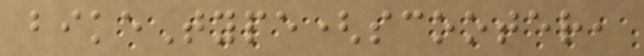bikeType(scooter,
